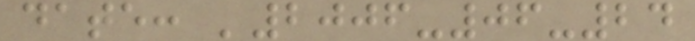date: '2006-06-24
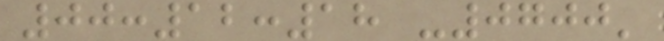00:12:18 -0700'
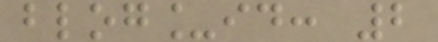blog_id: 2
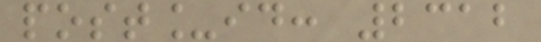post_id: 2312
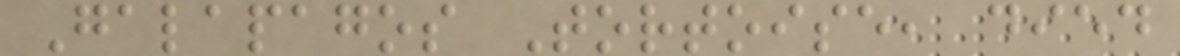Galapagos Tortoise, died
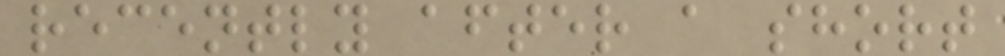recently after a short
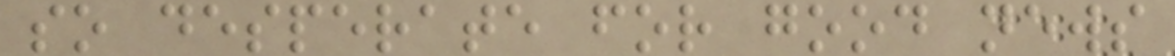so desperate for good news
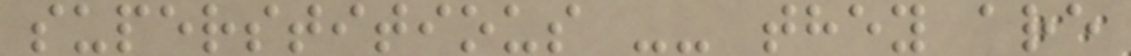superstitious -- they are
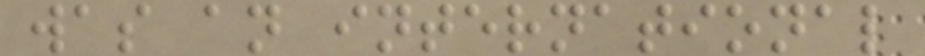was an international
